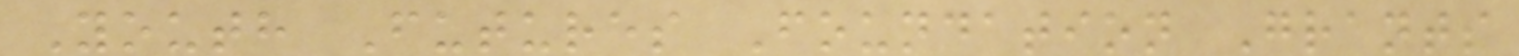Youth Futures Foundation Grants
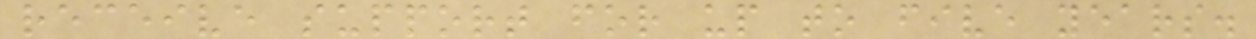receive support for up to five years.
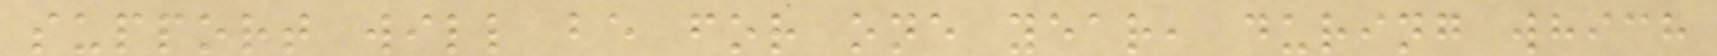support will be for one year, during which
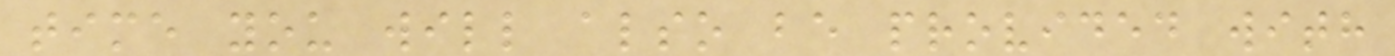time you will also be provided with
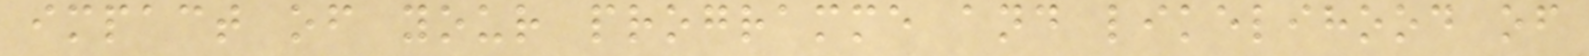impact of your programme and likelihood of
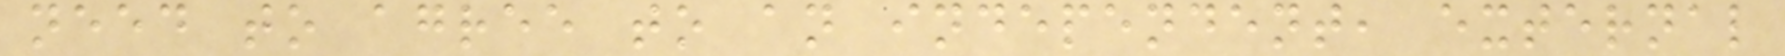need to agree to an independent, external
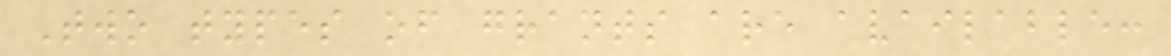Two types of grants are available:
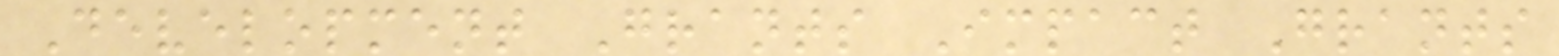Development Grants Impact Grants
